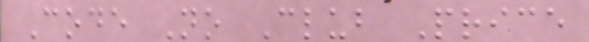Code No Club Price
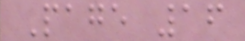Page 16
